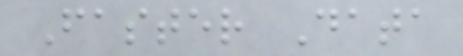Faster Data
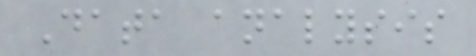Data analysis
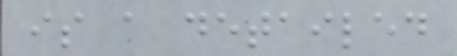is a detailed
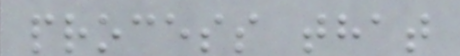process that
